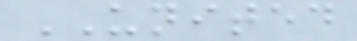UNITED
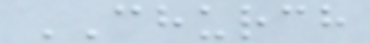CHURCH
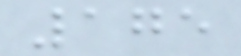175
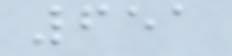651
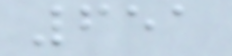651
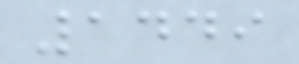1449
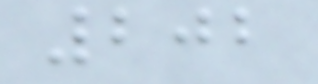202
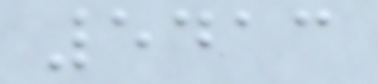5413
